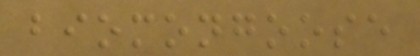biomongoose
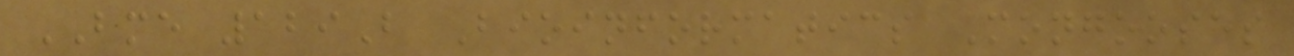BME 129B Bioinformatics Mongooses
